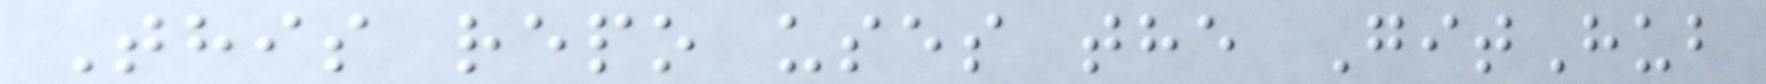This repo uses the GitHub
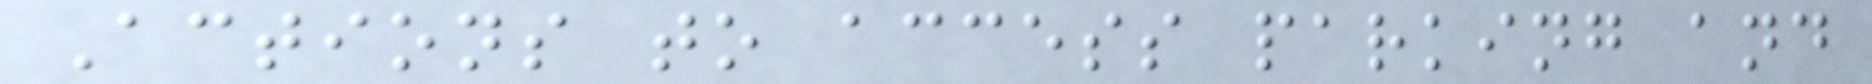Actions to access parking and
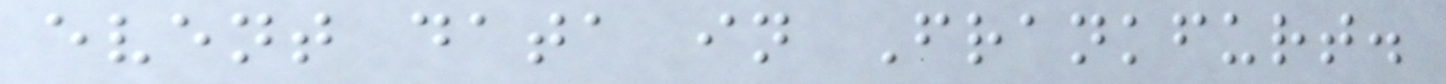event data in Frankfurt.
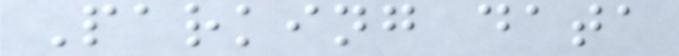Parking data
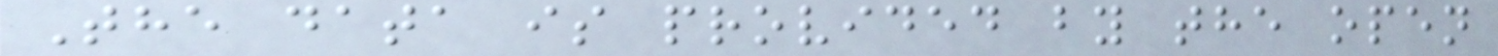The data is provided by the open
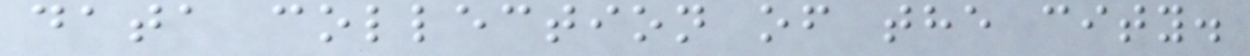data collection of the city.
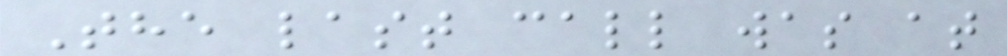The last call was at
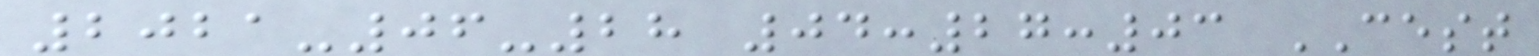2021-06-28 04:27:03 CEST
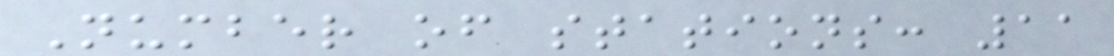Number of stations: 11
